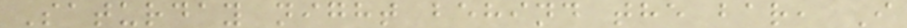Saturday night behind the bar, I
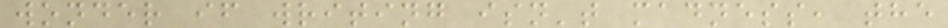wonder if writing isn't madness, the
